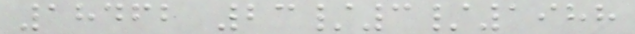18462 23/3/1988
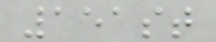151st
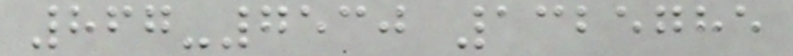867-7530 1325785
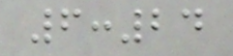6:24
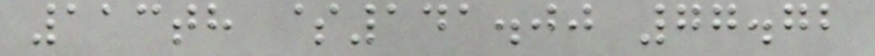113th $141.00 77.72
